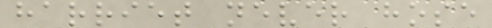harriet never hose
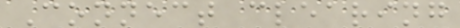Connect clearing
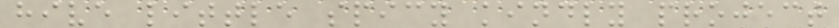hive little spicy kindly project
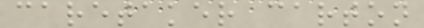caretaker carton
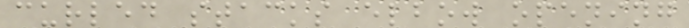curled stacks elbow opening
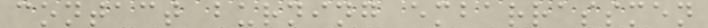contact burning embarrassmen
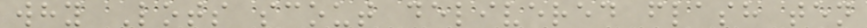why Lots scout delivered flash ten
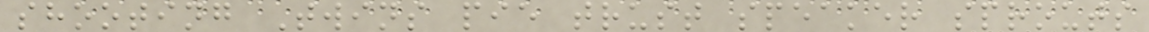shooting Twins pie trust speaker sprouts
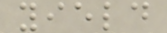yield
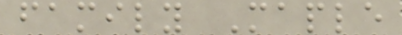family Maple
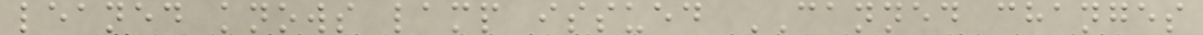leaned knows lamp issued CANNED changes
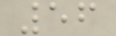56
